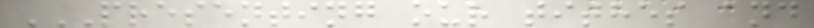PRESENTING OUR TITHES AND
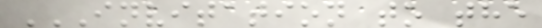INVITATION TO THE
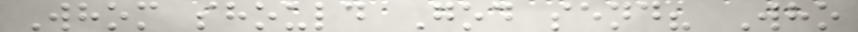Whom should God send? Who
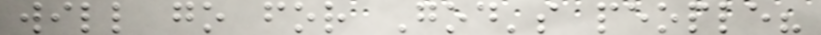will go for God's people?
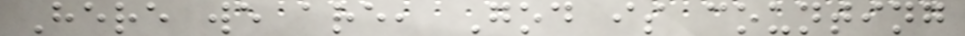Here we are, God is counting
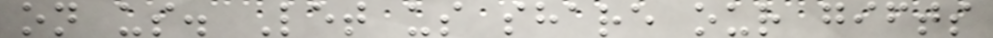on us. Let us share our gifts
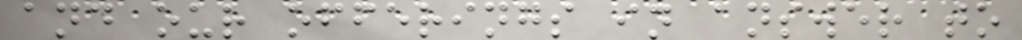and our offerings in answer to
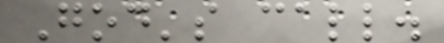God's call.
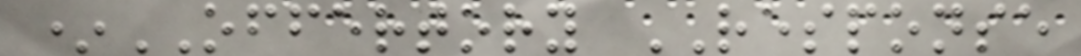*OFFERTORY RESPONSE
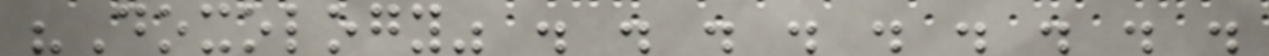"Doxology" . . . . . . . . .
